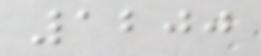1200
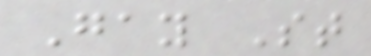Gay St
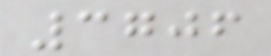3706
